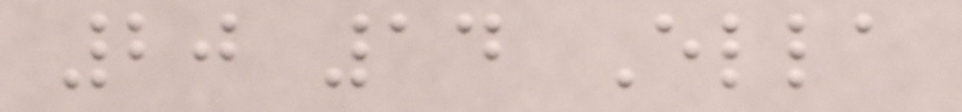20 14 Ella
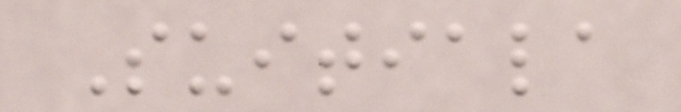Suitiala
